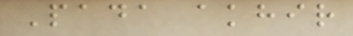Pada akhir
